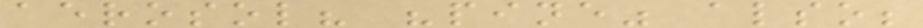aerosol? "pine" also;
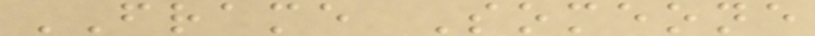FRAME Someone
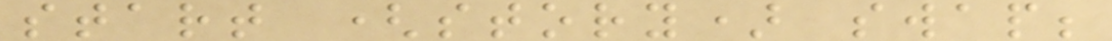start (story) swap;
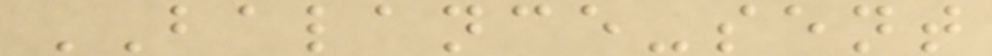BALANCE-sent
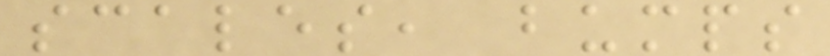scales, bumps
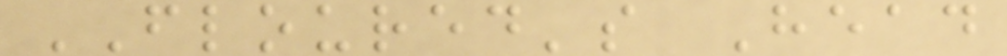FLOURED's Head
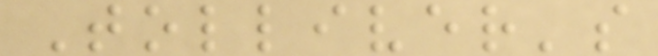Tolliver's
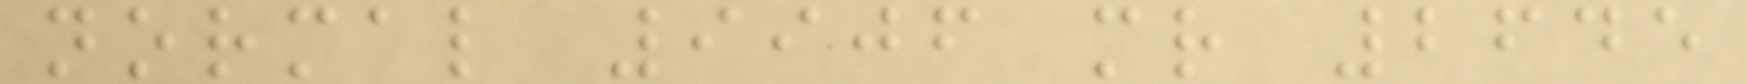normal 9906 mr 2645
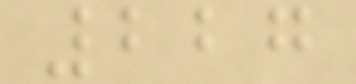227
